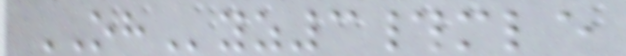OHyz3#mle
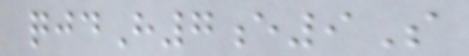qjdH7e9S
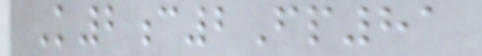K2c2Fp81
